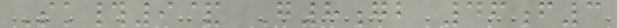Sk#9& G8gb 46f3
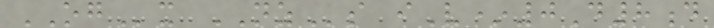OGx NZs iV*0D8d
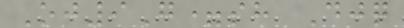Oj9G=sh Djq
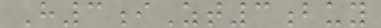H3iZt3buy
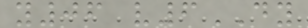y06 v6DY
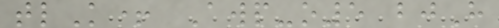tlK+ Awp-o5 bjH
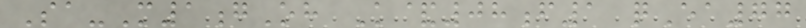Sa-M1gOh K&08f1 qEa77
